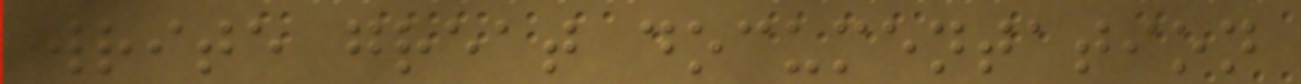write great documentation
